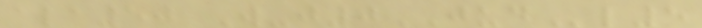ala50 W-j0JUDl5
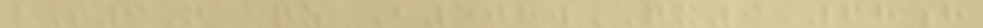vS9N aqz B508wQX9 68h
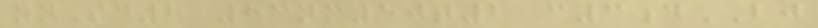ynSd8 83nm50t2 c3dBJ
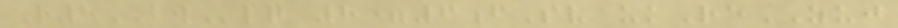R8BWlq 8=6fSv ukReZUJ
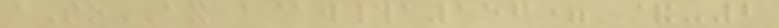aSoAX a@w#a156= &-2
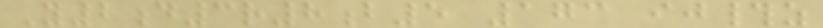Y2d3r8b5 173 ij#z
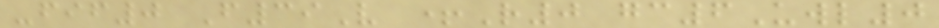-fif0 F39V +R0 gc6Uwl0
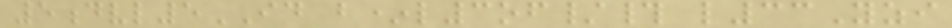5dvl5ID b*l3of/# l33Yzi
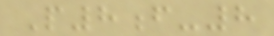P8f-8
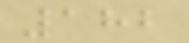182
